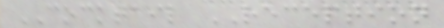COCKTAIL RECEPTION
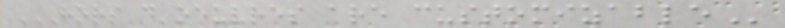HORS D'OEUVRES ARE CUSTOMIZABLE
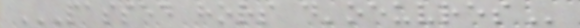PASSED HORS D'OEUVRES
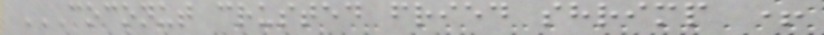COCONUT CRUSTED FRIED SHRIMP +
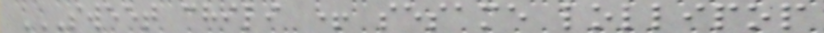SWEET CHILI + SESAME LOLLIPOP
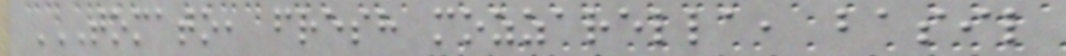TOMATO, FRESH MOZZARELLA, BASIL
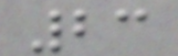23
